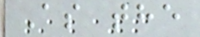As the
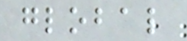global
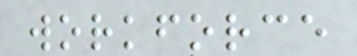workforce
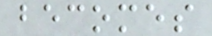becomes
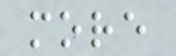more
